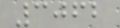3062
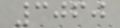3060
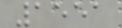1551
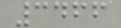3466
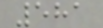581
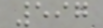597
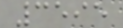3595
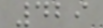429
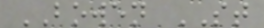BOWEN ST
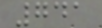741
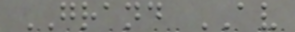GRAND AV
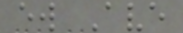ew Ave
